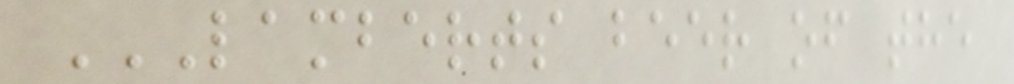LAMBERTS BEER OF THE
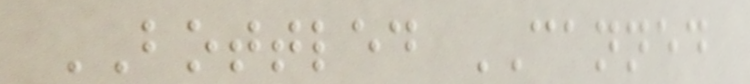BOTTLED CANNED
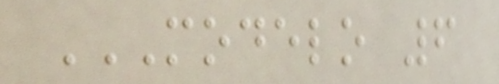MODELO 6
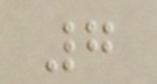7
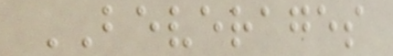BEVERAGES
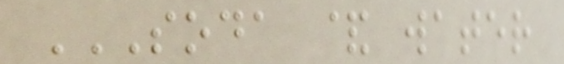SODA & WATER
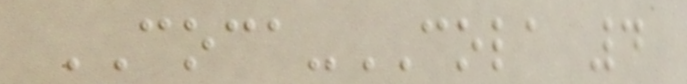COCA-COLA 4
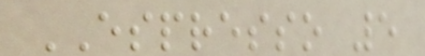ESPRESSO 5
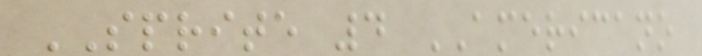SPRITE 4 AMERICANO
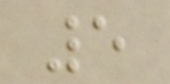5
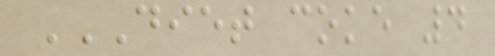DIET COKE 4
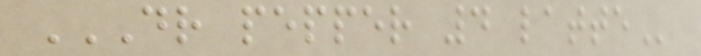DR PEPPER 4 LATTE
